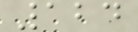124
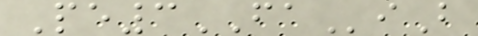Pe3FAiB
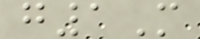g1M
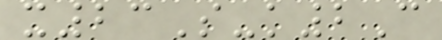x23S-k2C
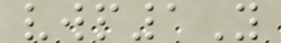vwp1Y
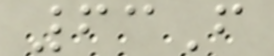63F
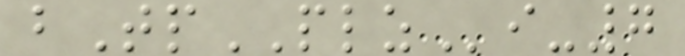bTpPLZi-7
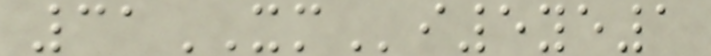31XMi5ye1
